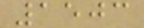1503
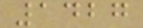1427
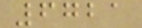6721
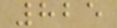825
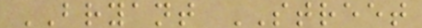BRYANT STREET
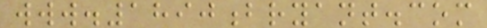www.1890bryant.com
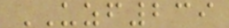UZF239
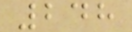248
